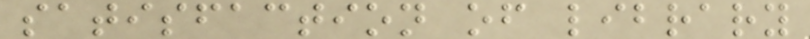satisfaction of library
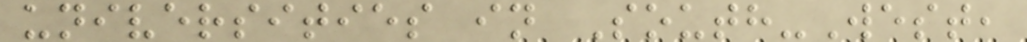universities in South-West,
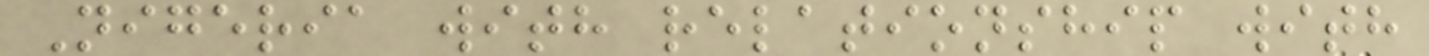Nigeria with relationship with
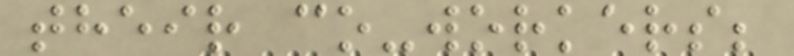their co-workers;
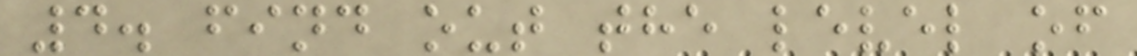4. find out the level of
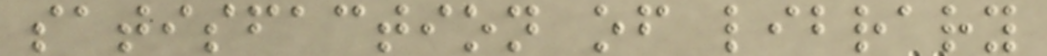satisfaction of library
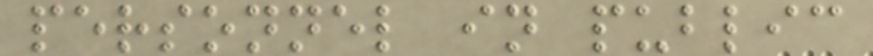personnel in public
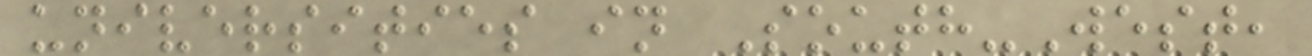universities in South-West,
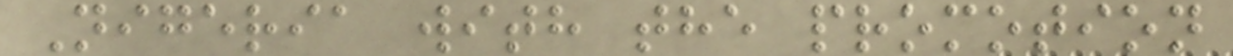Nigeria with the promotion
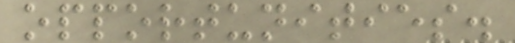opportunities.
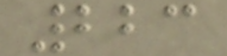223
